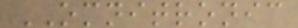OMNITRONIC
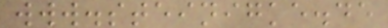www.steinigke.de
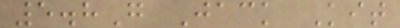5.8G Jack Kit
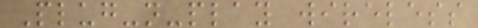Plug-n-play wireless
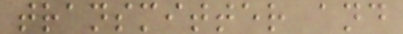transmitter and
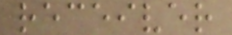receiver
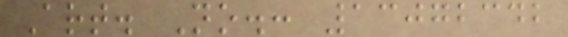Art. No.: 13072342
